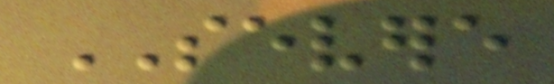SEVERE
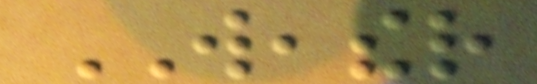WEATHER
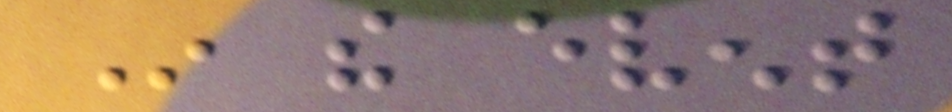In the event
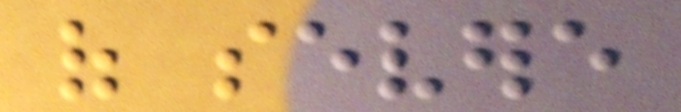of severe
